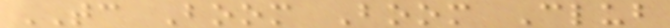TC Boom Boom Club
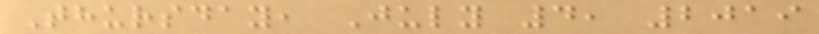Thursday, July 4, 2019
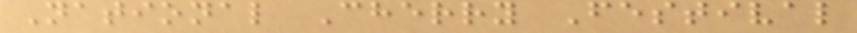National Cherry Festival
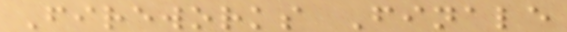Fireworks Finale
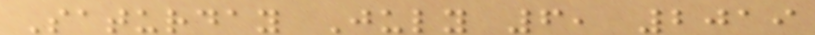Saturday July 6, 2019
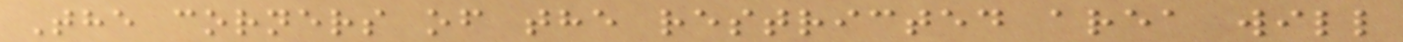The corners of the restricted area will
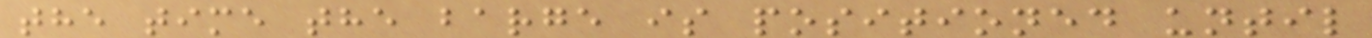the time the barge is positioned until
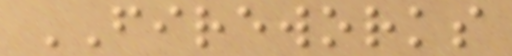FIREWORKS
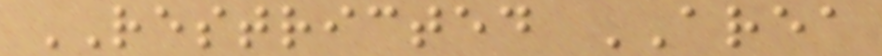RESTRICTED AREA
